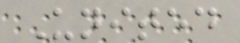United
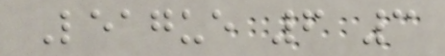League 6 3
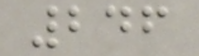246
